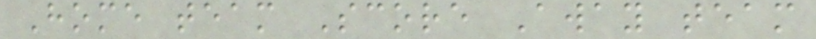Home team Score Away team
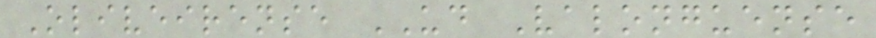Oliveirense UD Valonguense
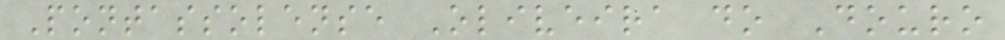Pontassolense Oliveira do Douro
